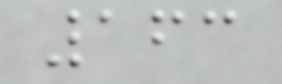163
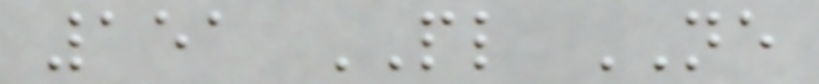151 PL NE
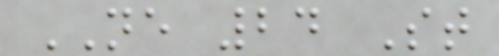NE 24 St
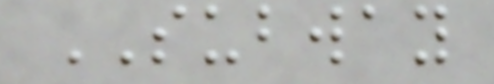SUBWAY
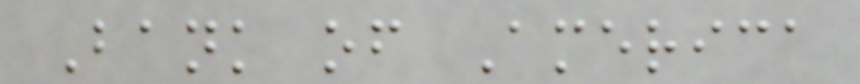Bank of America
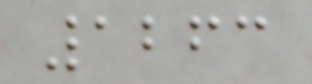1263
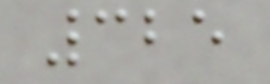325
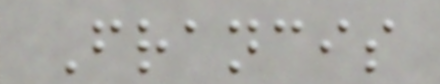Francis
